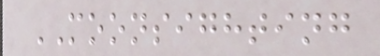MOONSIGHTING
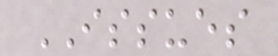ISSUES
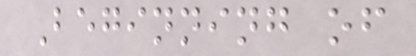Beginning of
